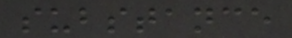substance
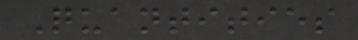Quantities
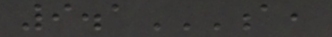9.1A,
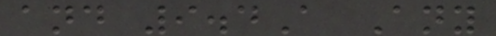and 9.4A Any
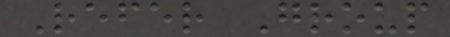Refer Group
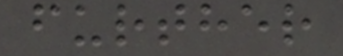further
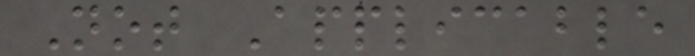Not Applicable
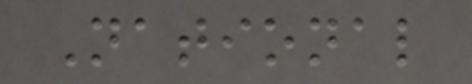National
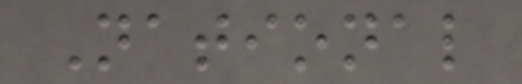National
